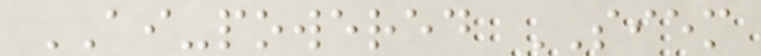AI-powered SIEM
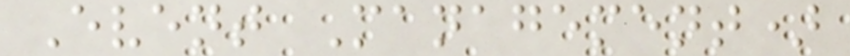Event Management)
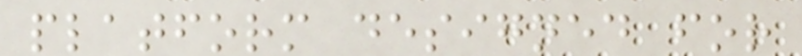platform designed for
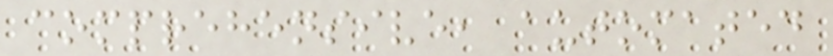comprehensive, automated
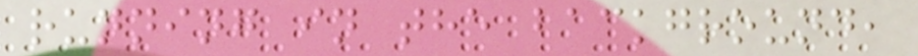running in the background,
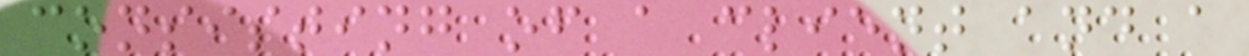consisting of a client and a
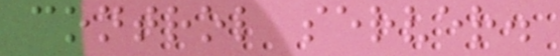control server.
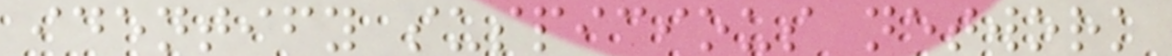identify suspicious network
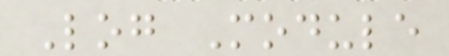Log Module
